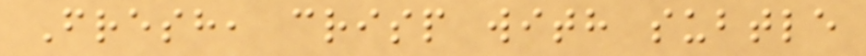Fresh, crisp with subtle
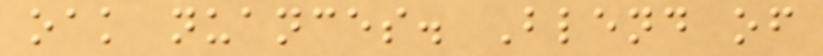oak nuances. Blend of
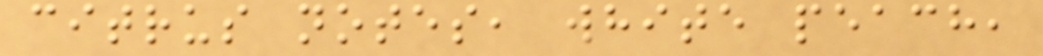citrus notes, white peach,
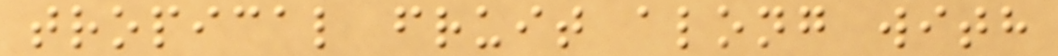tropical fruit along with
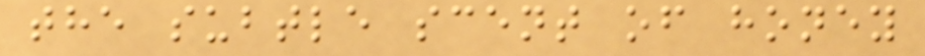the subtle scent of honey
